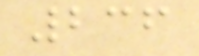236
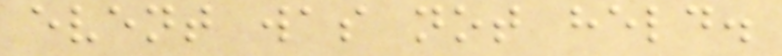event was not held.
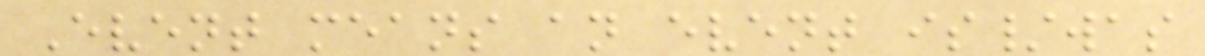Event means an event is/was
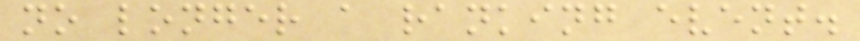no longer a ranking event.
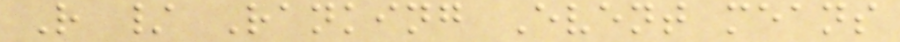R / Ranking Event means
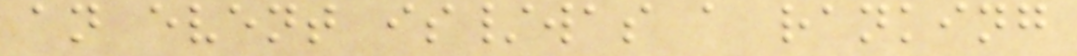an event is/was a ranking
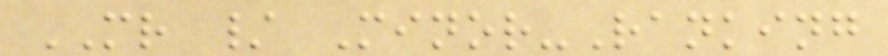MR / Minor-Ranking
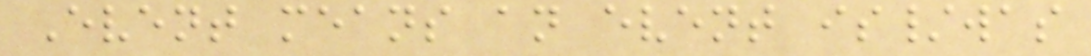Event means an event is/was
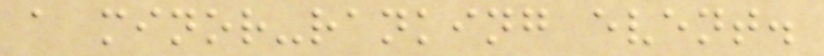a minor-ranking event.
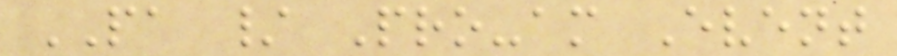PA / Pro-am Event
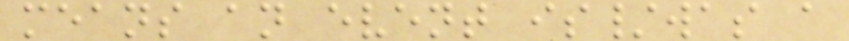means an event is/was a
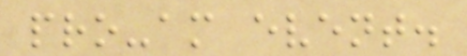pro-am event.
